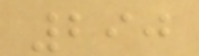290
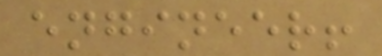engineer!
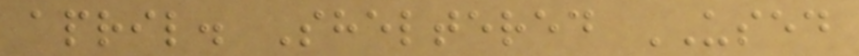april. Sheltered USED
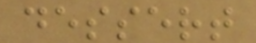dessert
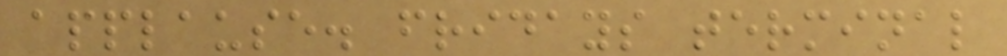applause. fridays terminal
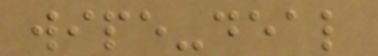wipe-deal
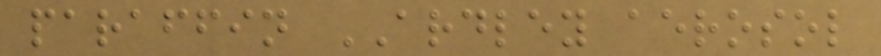paraffin ARDLEY aerosol
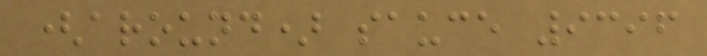(around) sauce 9396
